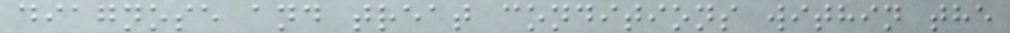diagnose and treat conditions within the
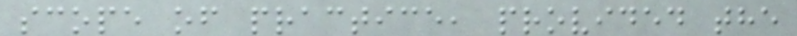scope of practice, provided the
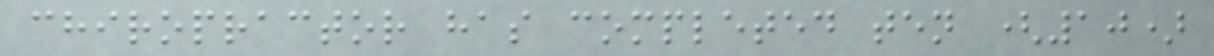chiropractor has completed ten (10)
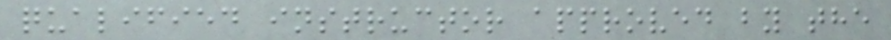qualified instructor approved by the
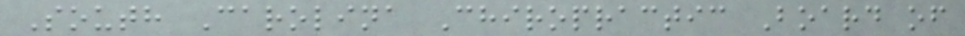South Carolina Chiropractic Board of
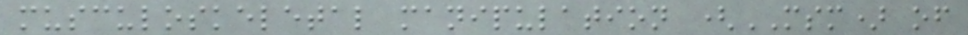musculoskeletal manipulation (MSM) of
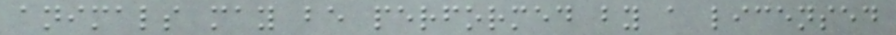animals may be performed by a licensed
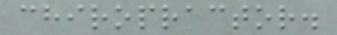chiropractor.
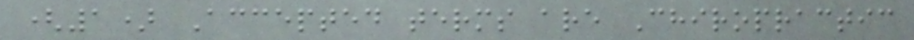(1) Accepted terms are Chiropractic
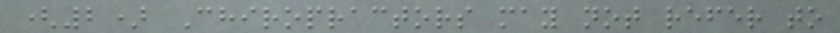(2) Chiropractors may not refer to
